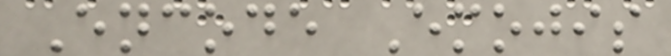Encode Emojis
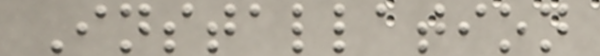Installation
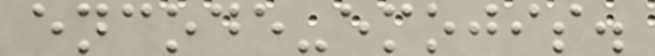encode-emojis.
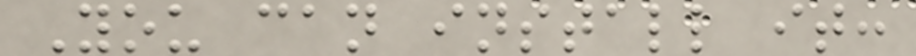You can install it:
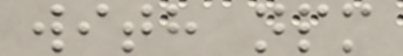with npm
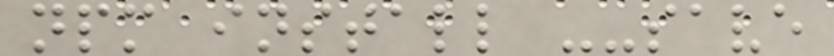npm install --save
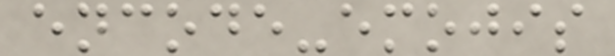encode-emojis
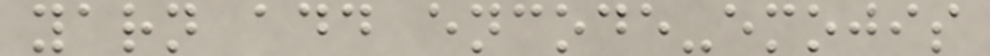yarn add encode-emojis
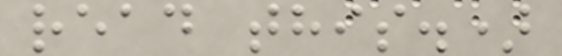read this.)
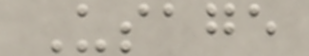Usage
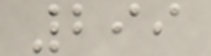299
